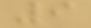9
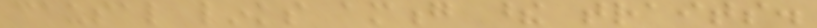causal links among these traits.
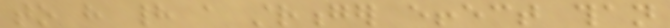to have had a stronger effect than
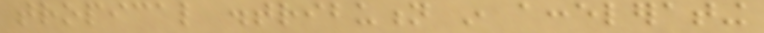tropical distribution in accelerating
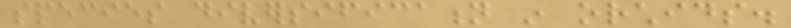species diversification in orchids.
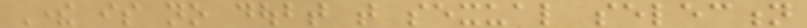There is no doubt that sexual selection
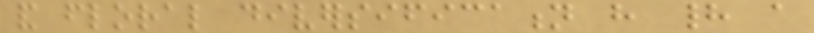and floral diversification have had a
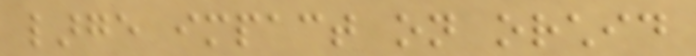large impact on orchid
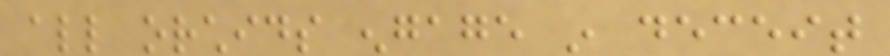all orchids engage in deceit
